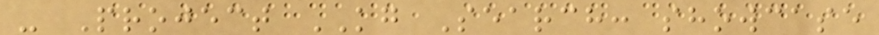- Project KG Search: showcase
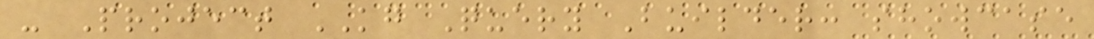- Project KG Query Builder: showcase
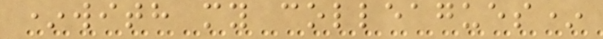*with my colleagues*
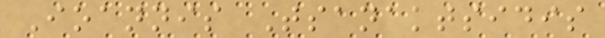Ioannis Tsanaktsidis
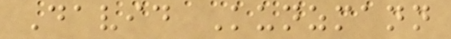David Kunzmann
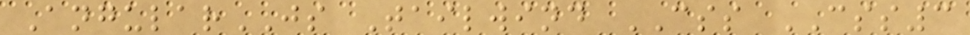AngularJS Tailwind CSS CSS3
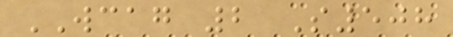WCAG 2 S508
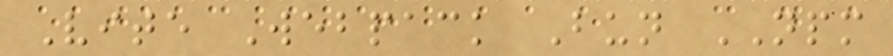Vite Webpack Bun NPM
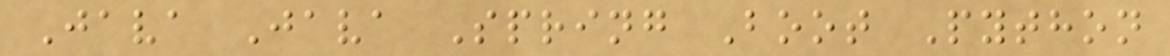Java Java Spring Boot Python
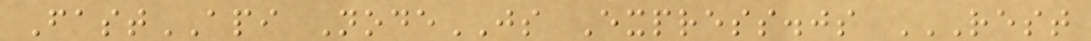FastAPI NodeJS Express.js REST
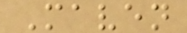Maven
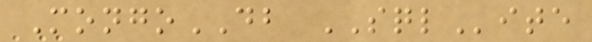MongoDB SQLite
